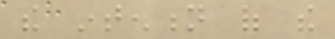the intention of the
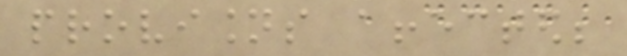provisions affected;
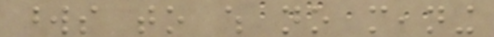words to which no meaning
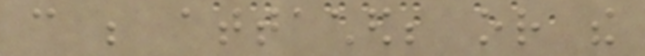can be attached; or the
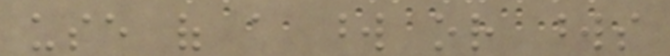use of a word or words
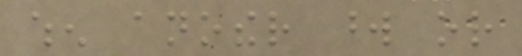when another word or
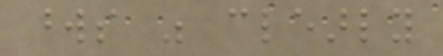words was clearly
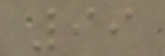99
